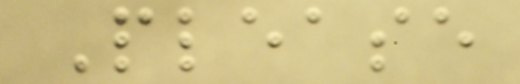Please
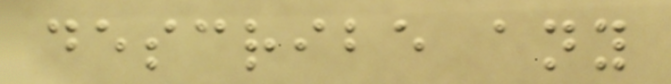describe any
